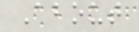About
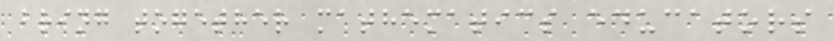bring together mathematics educators
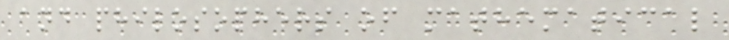and philosophers of mathematical
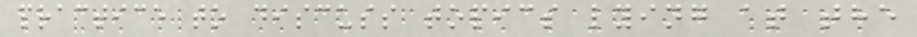practice to discuss topics lying at the
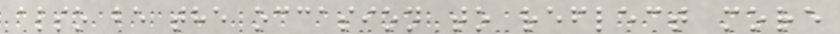also be the occasion to reflect more
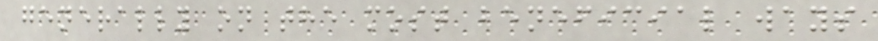generally on the most beneficial ways
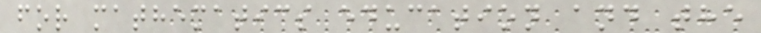for mathematics education and the
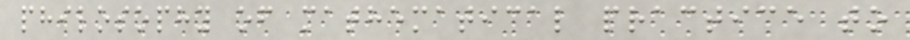philosophy of mathematical practice to
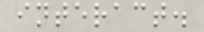interact.
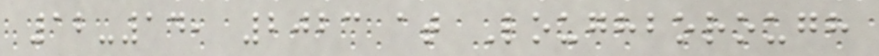12-14, 2023 at Loughborough
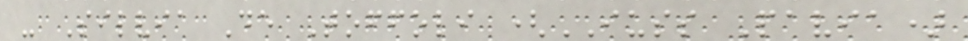- Silvia De Toffoli (IUSS Pavia)
